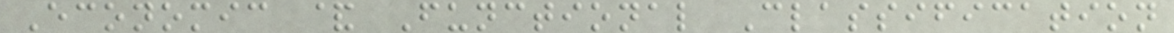Economic & Functional Classification
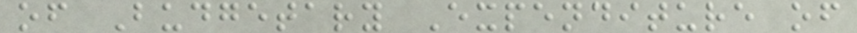of Budgetary Expenditure of
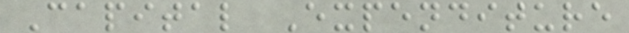Capital Expenditure
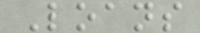Loans
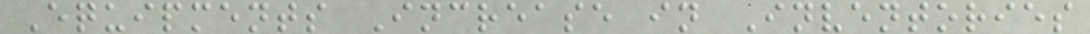Equipments Increase in Inventories
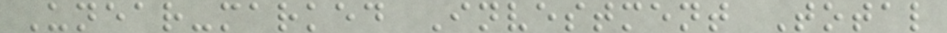Unear-marked Investment Total
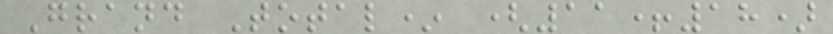Grand Total* (11+18)
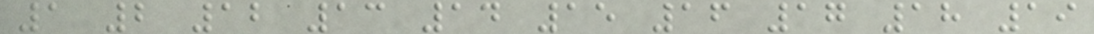1 2 12 13 14 15 16 17 18 19
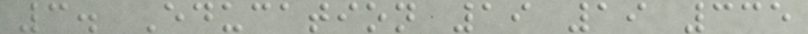3. Education 19 19 335
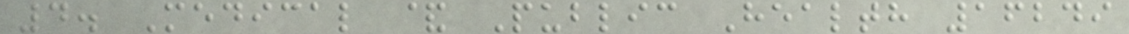4. Medical & Public Health 16249
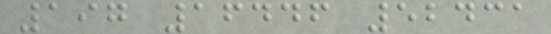197 16446 52431
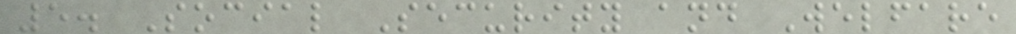5. Social Security and Welfare
